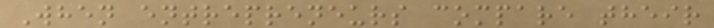When entrepreneurs compare their
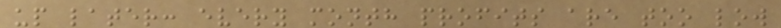up later: every month profits are too low
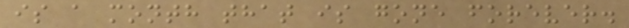is a month that is gone forever.
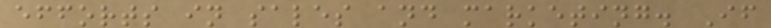efforts in sales and marketing. If
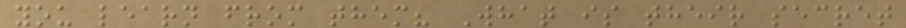you learn from them? What is their secret
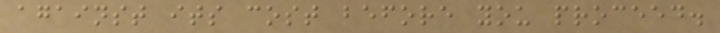against its cost before you proceed.
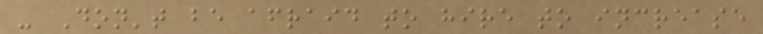- Don't be afraid to hire to increase
